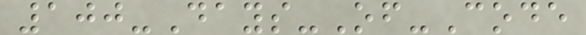100-Days-Of-Code
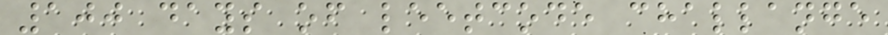100 days of leetcode challange
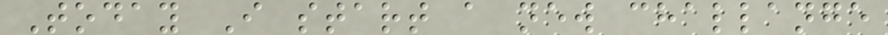Today I start a new challange
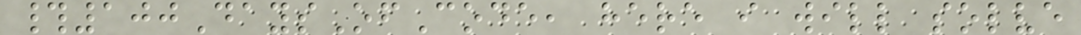#100DaysOfCode, here i will solve
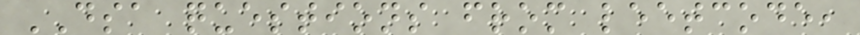DSA questions from leetcode,
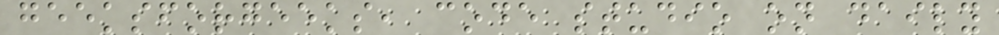geeksforgeeks, code studio on daily
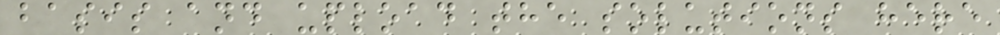basis and upload the solutions here
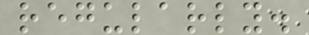regularly.
